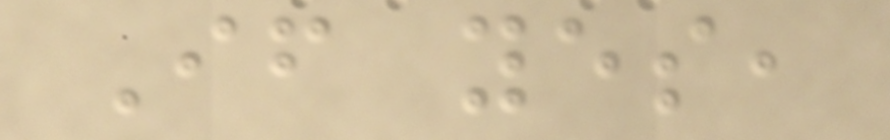If yes,
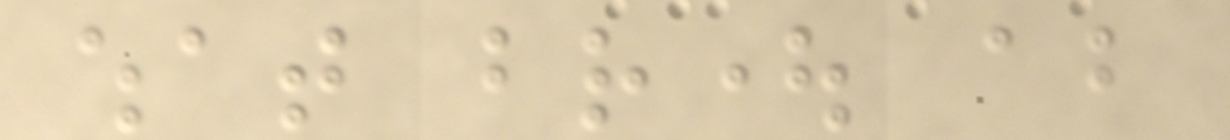what brought about
